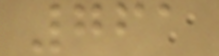761
